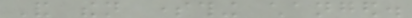And then something changed.
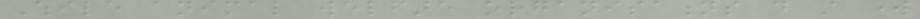While animal welfare organisations do still work
